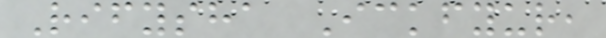Rifysha Ickfyur,
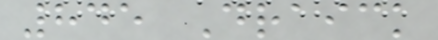845 Draick
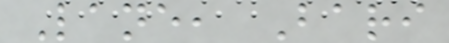Lane, Bari
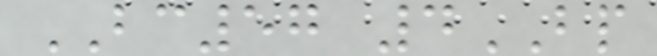BC57 4BP
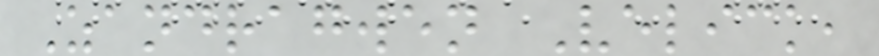Zandragwen Velick,
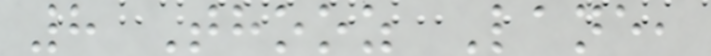8 Thooz Lane,
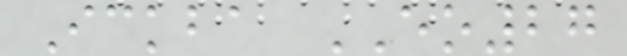Ickba EO27
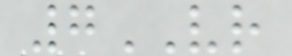7VR
